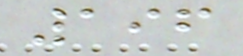196
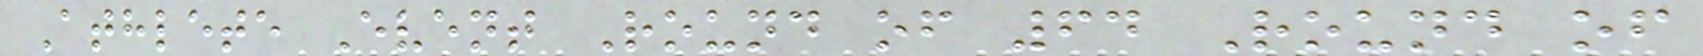Athlete Event Round of 64 Round of
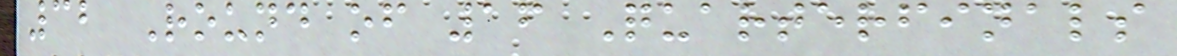32 Round of 16 Quarterfinals
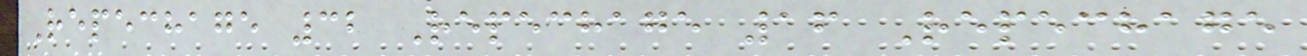Repechage 32 Repechage 16 Repechage
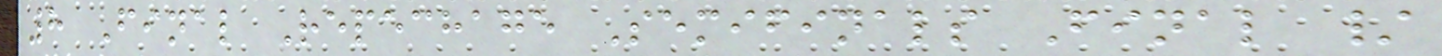8 Final Repechage Semifinals Final /
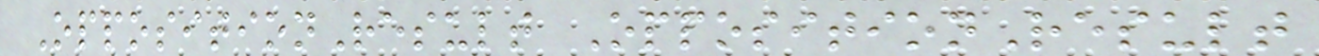OppositionResult OppositionResult
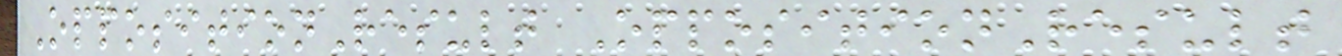OppositionResult OppositionResult
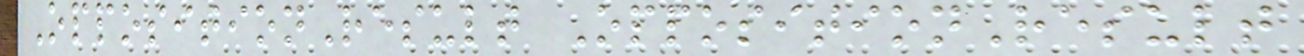OppositionResult OppositionResult
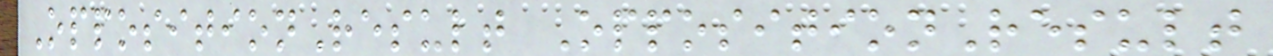OppositionResult OppositionResult
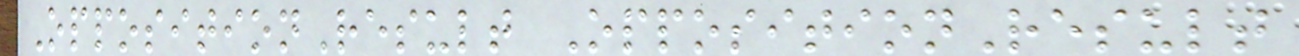OppositionResult OppositionResult
